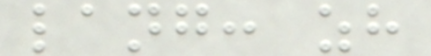lang: zh
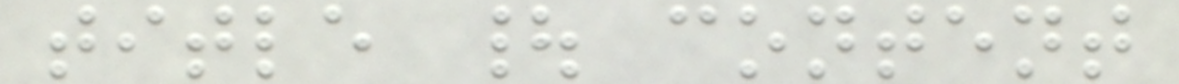title | content
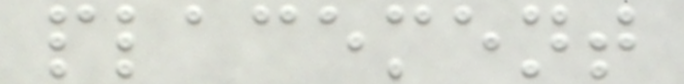placement
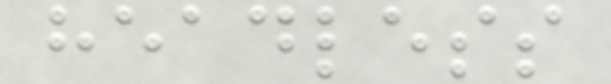headless
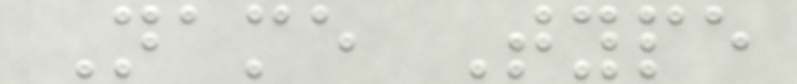Name Type
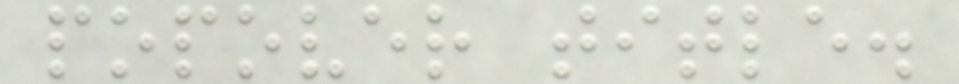popover title.
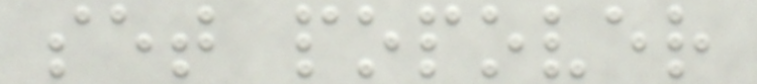set popover
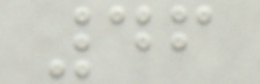46
